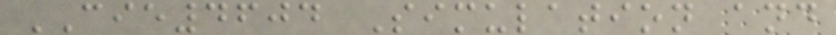CIE4604 Simulation and
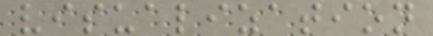visualization
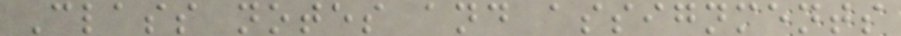Class notes and assignments
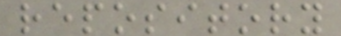repository
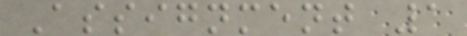Assignment 1
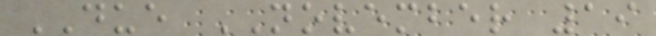DUE NOVEMBER 19
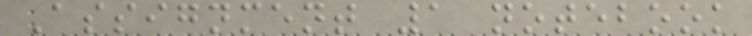Assignment 1 notebook
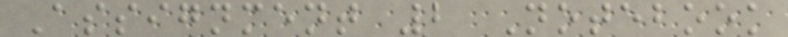Assignment 2 Notebook
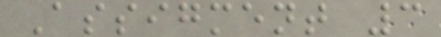Assigment 3
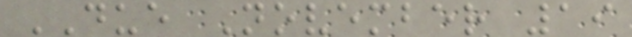DUE November 19
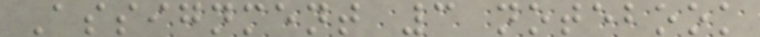Assignment 3 notebook
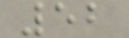52
